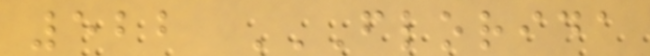522 FLORIDA
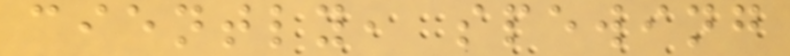ciently, spewing
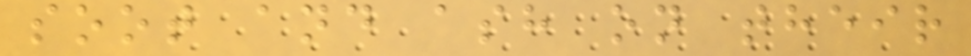soot and ash on their
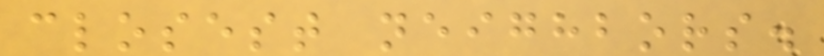closest neighbors.
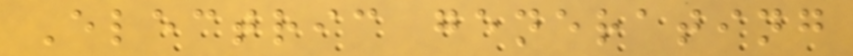Electric generating
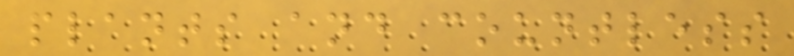plants and countless
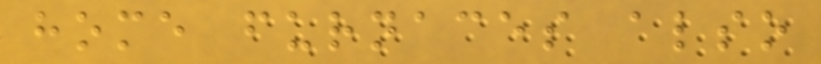home furnaces also
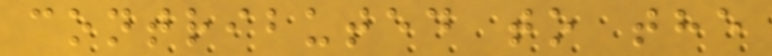contributed to the
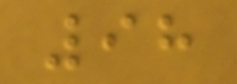98
